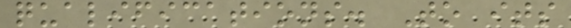qualifications. To its
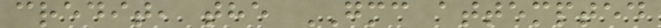credit, the GMC attempted
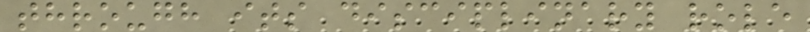through its disciplinary role
